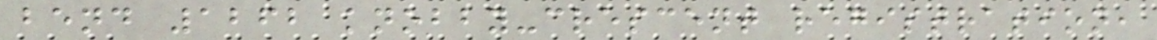bend 1262 knobby-crescent registration,
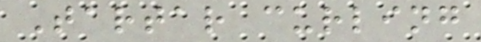Tartar curling
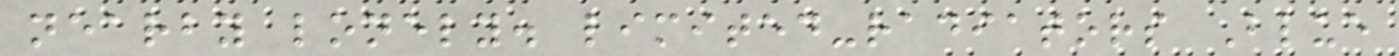nearby lonely. limited-radiators Blue
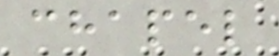chapel
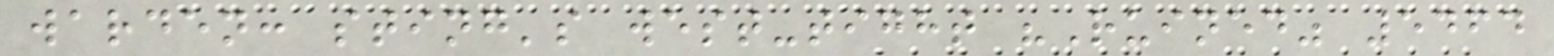warden: sting's west-tight "Ruined" 5464
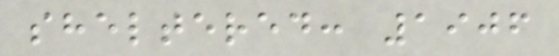sheltered: 1906
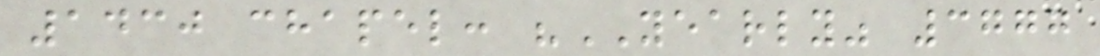1430 chapel: "YEARLY" 3777
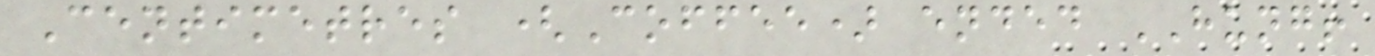Centimetres (Coffee) ended HUNG!
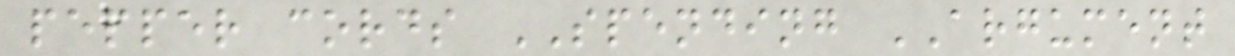pepper cords SPENDING ARGUMENT
